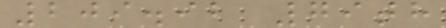209.92 79th
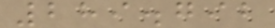289.792
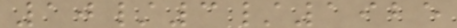10/3/1925
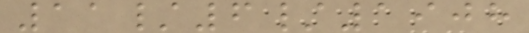11/6/1908
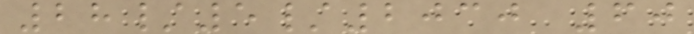28/5/2030 60
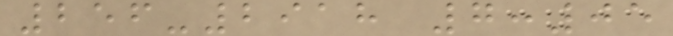256-2918 7:05
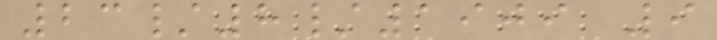23/8/1909 9
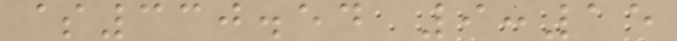$330.54 9:15
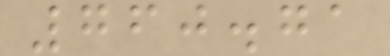760.71
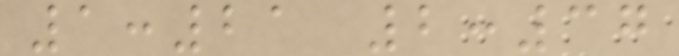1:21 2:37
